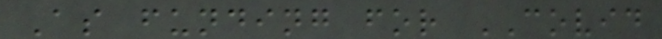As funding for COVID
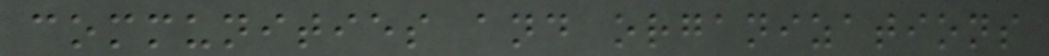communities and organizations
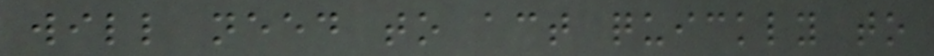will need to act quickly to
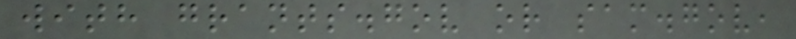with grants.gov or sam.gov,
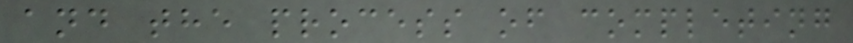and the process of completing
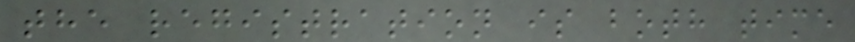the registration is both time
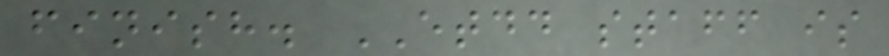finish. ETDD staff is
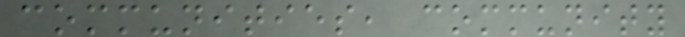communities, community
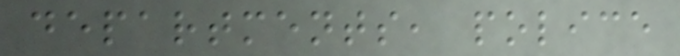departments, police
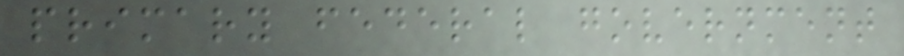primary federal government
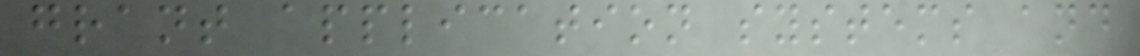grant application systems and
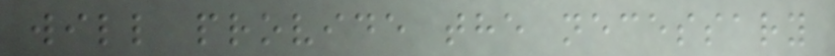will provide the necessary
